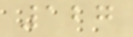127
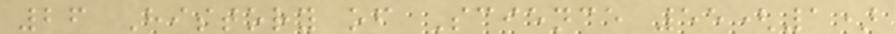26 History of Science 55(1)
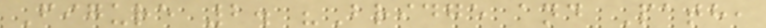Figure 2. "Bridge and Path,
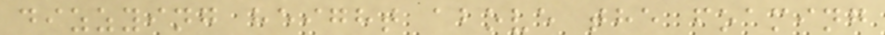dizzying height above the foaming
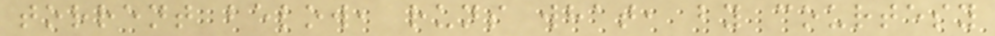torrent below, runs what, by courtesy
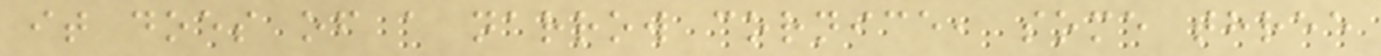it does of a narrow cornice, some three
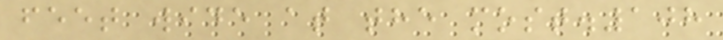feet wide at the most.108
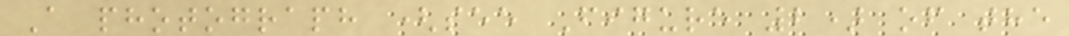A photograph (see Figure 2) of the
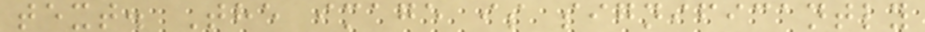text. The image is significantly
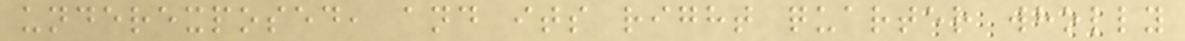underexposed, and its right quarter wholly
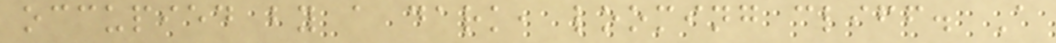occupied by a dark, looming cliff. A
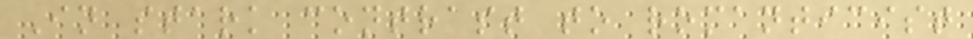In stark contrast to romanticist
